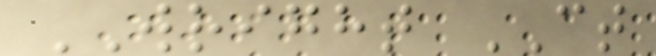WRIGHT CT
